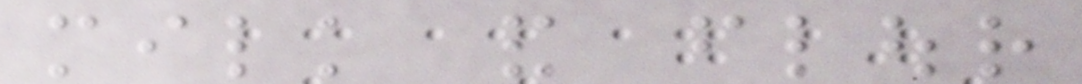milk and flour
